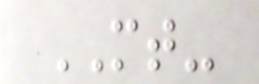MT-
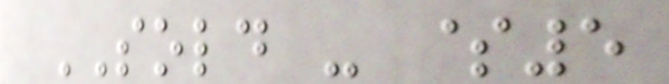SOLD - $5
